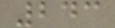243
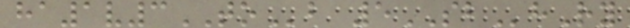ha1v3TOb 5SBhRy
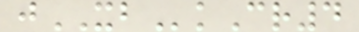jXBkCr4
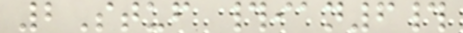2Stuf #ian6#
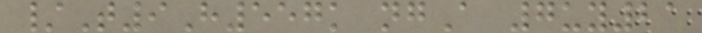/T9H557k ngA 7uy21
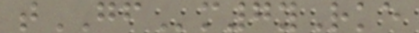tGFm7yRke
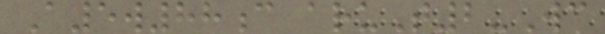A5w88c aruT2-Wc
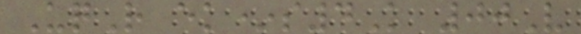UqR ek*s4K 00V
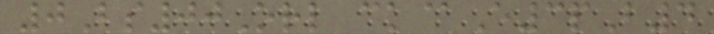0Bs00Orl ck@E3pB4
